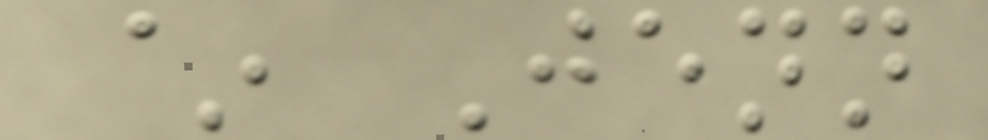~ Jenn
